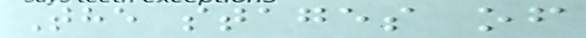The stages of
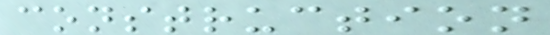construction
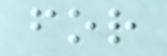for
